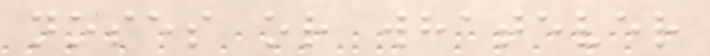noses or whatever
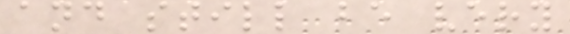and still be very
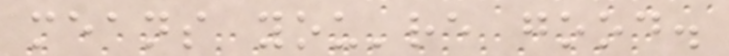means you're good.
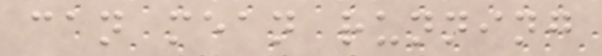can mean running
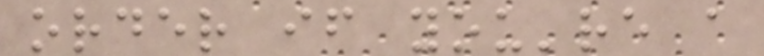order if you're a
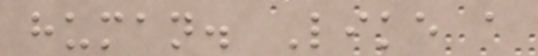human. Like a
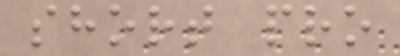short pro
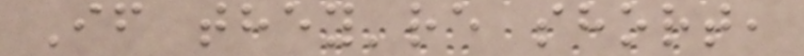If they're short,
